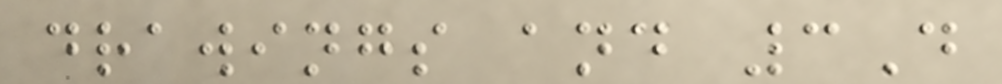drawings and 3D
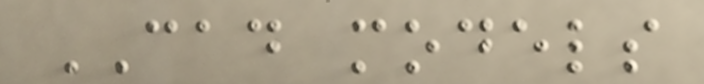CAD models
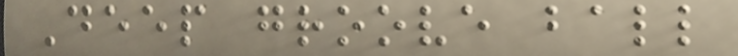Deep groove ball
